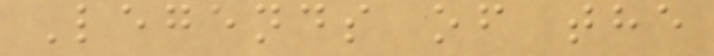Legends of the
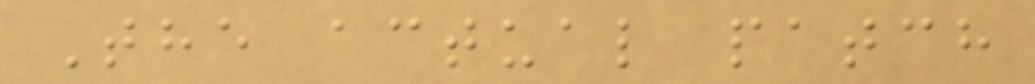The actual patch
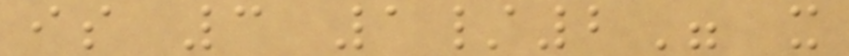is 3 1/2" x
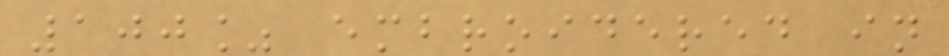100% embroidered in
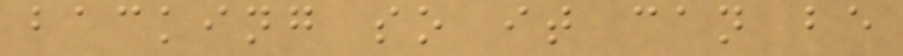backing so it can be
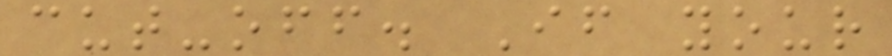cut-off. If your
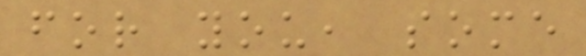for you, some
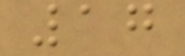17
